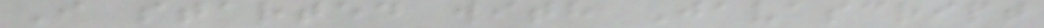I started with Javascript
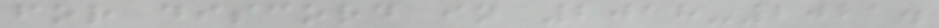for discord in 2018-2021.
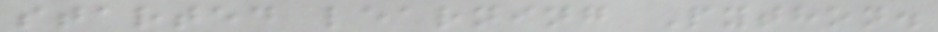started learning Python.
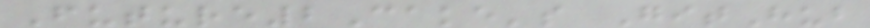Future2Cake's GitHub
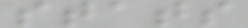stats
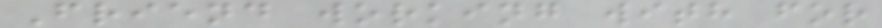Friend working with for
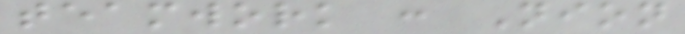teamwork : Nion
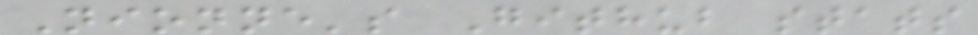Nionne's Github stats
